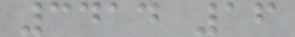3414 16
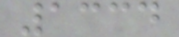1334
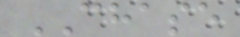CHASE
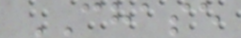CHASE
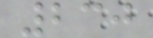230
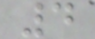4
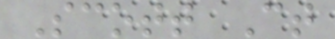Scott Ct
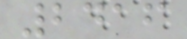2416
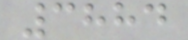3884
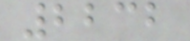2232
